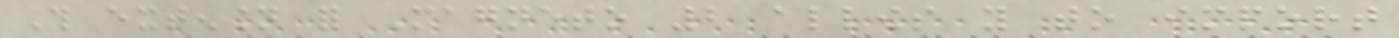This extension for Magneto 2 allows you to import
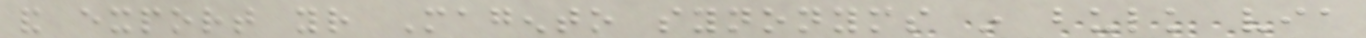and export your Magento synonyms in bulk via
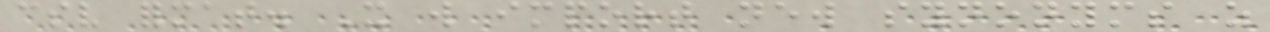csv format. It will import new synonyms as
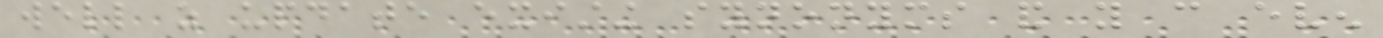well as update existing synonyms and you can even
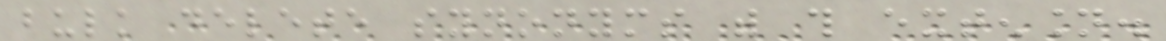bulk delete synonyms with this extension.
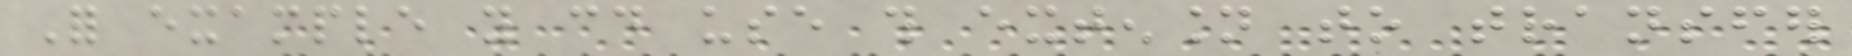For example you could use this extension to transfer
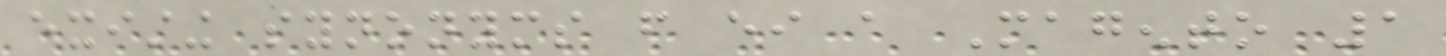existing synonyms from either a Magento 1
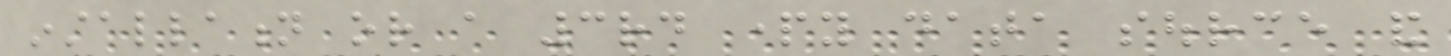installation or a 3rd party data source and
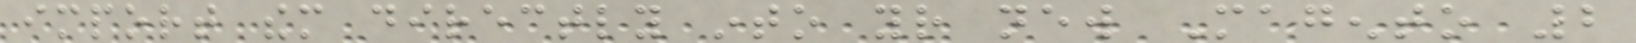import them directly into your new Magento 2
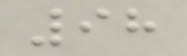98
